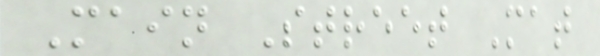Main Street Mat
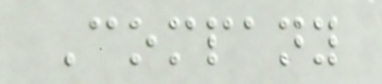Company
